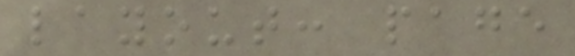layout: page
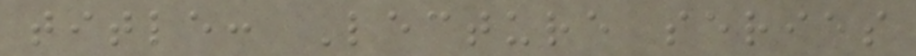title: Lecture series
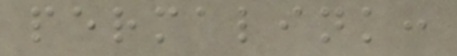permalink:
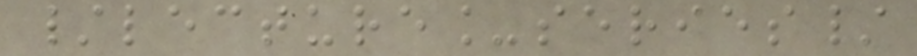/lecture_series/
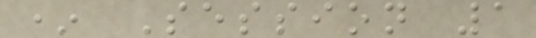* Session 1
